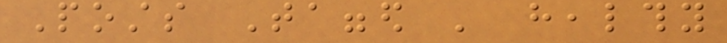Posts Tagged ' healthy
